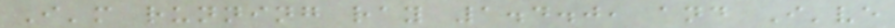I'm running ray 1.4.0, and I've
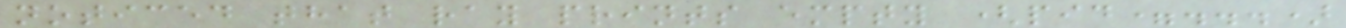noticed that ray prints empty (pid=...)
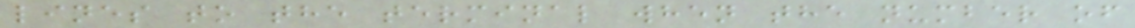lines to the terminal when the number of
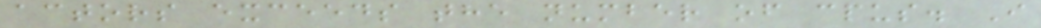actors exceeds the number of cpus. I
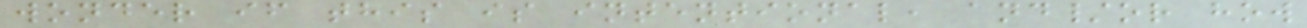wonder if this is intentional, and/or how
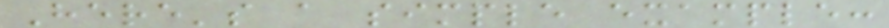Here's a simple example:
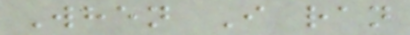When I ran
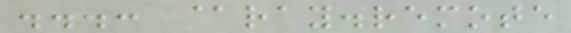...: @ray.remote
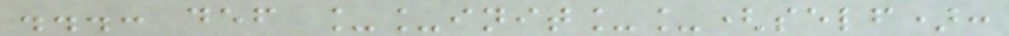...: def __init__(self):
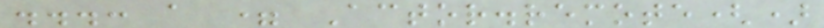...: a = Actor.remote()
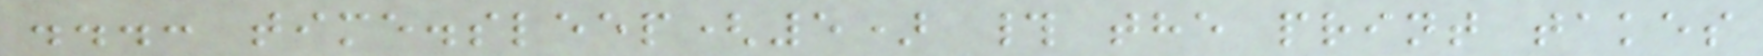...: time.sleep(5) # the print takes
